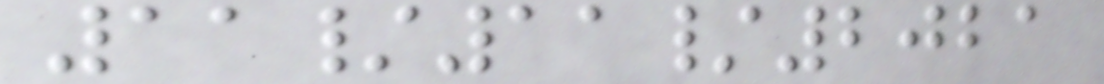11/11/2021
